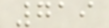719
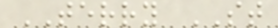TERRY ST
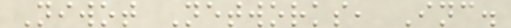Niwot Networks, Inc.
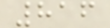816
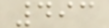493
